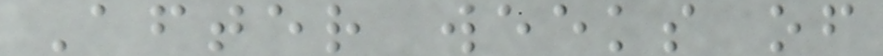After weeks of
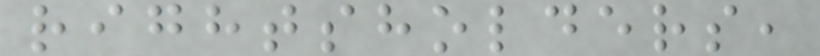rightsholders,
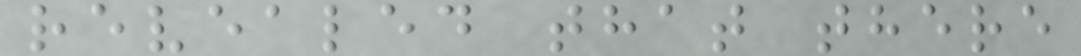revealed that there
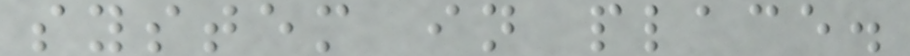system in place.
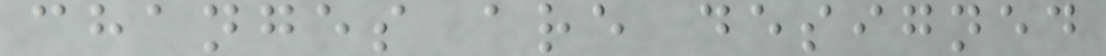changes are designed
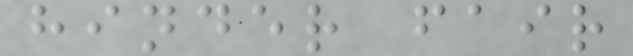hinder fair
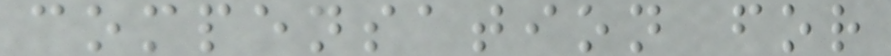compensation for
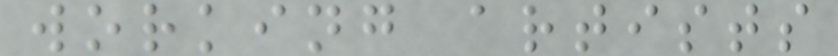working artists
